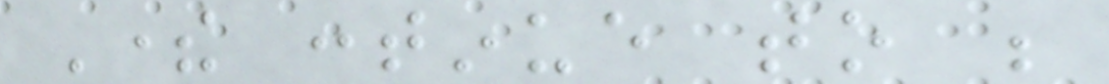There continue to be
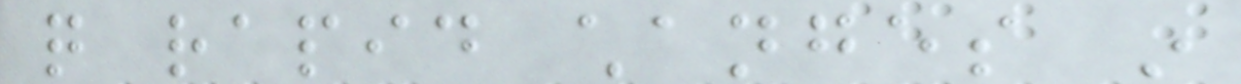quite rapid changes in
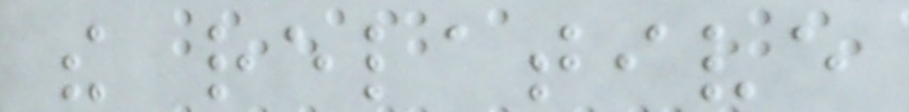the relative
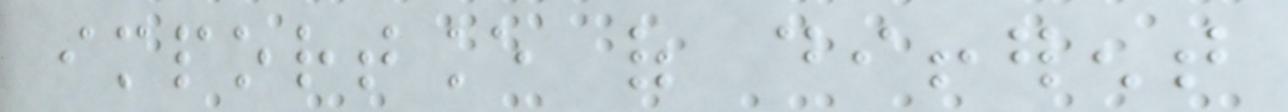importance of different
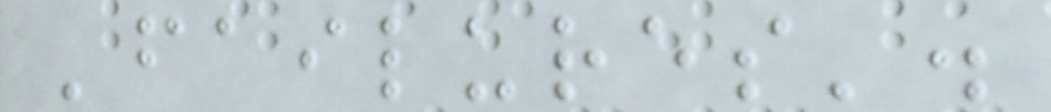'failures'.
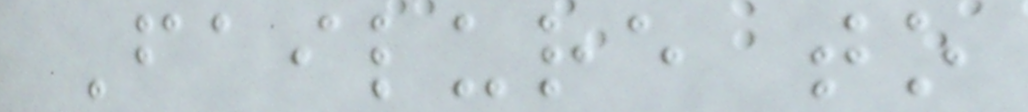Failure to
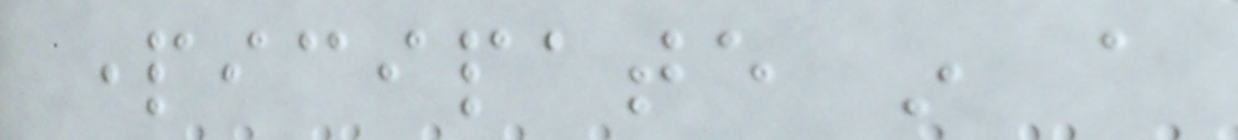participate in a
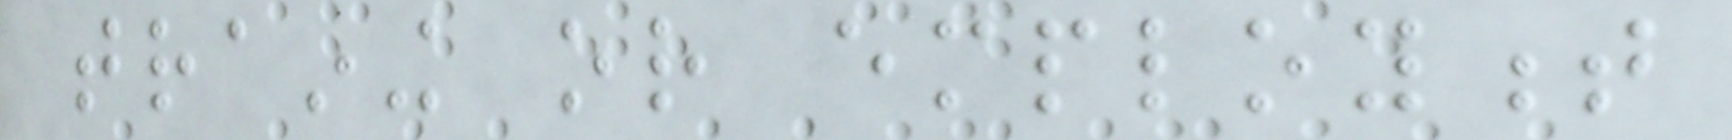training or employment
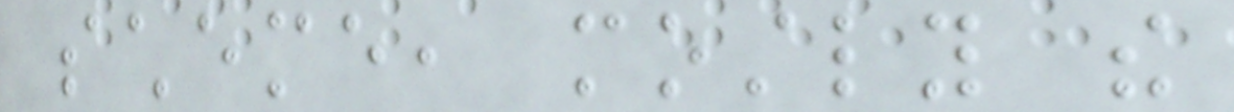scheme, mostly the
